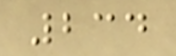234
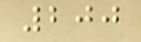200
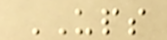UPS
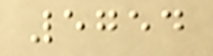5754
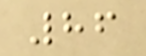86
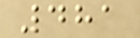481
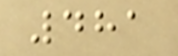481
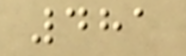481
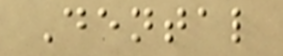Dental
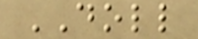DOLL
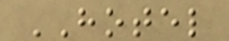HOTEL
